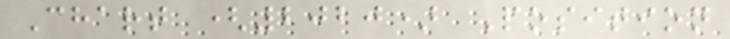Chart (2020) Position
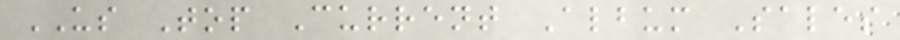US Top Current Album Sales
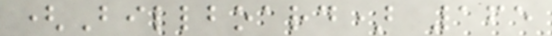(Billboard) 165
